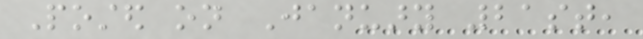Posted on January 21st,
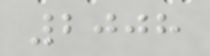2008
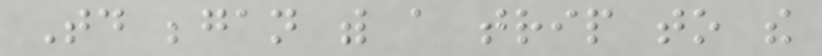Today began with a trip to the
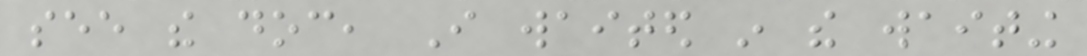see the doc, I waited in the waiting
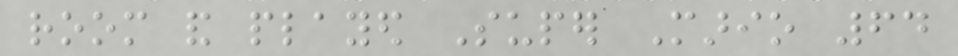room and played Super Mario 64
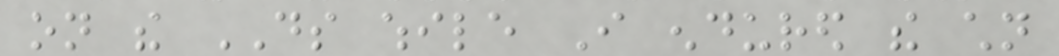on the DS while I endured the children
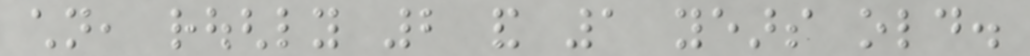children, roughly 2 and 1 years old.
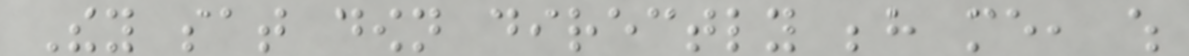They sat down directly behind me, which
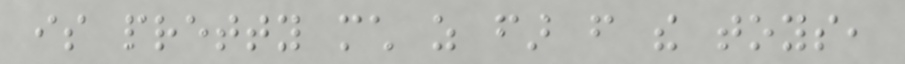is pretty much as far from the toys,
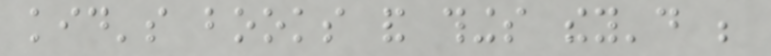kid's books and things they'd be
